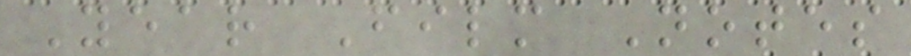Year Film Notes
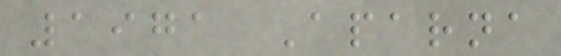1971 Aparna
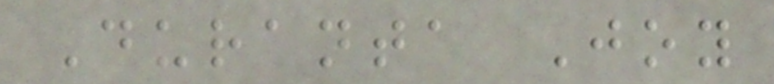Duranta Joy
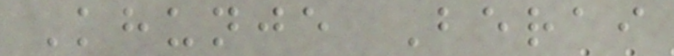Khunje Berai
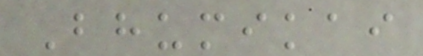Bhumikai
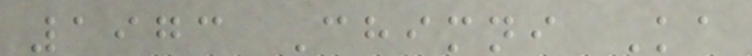1973 Chimni Ka
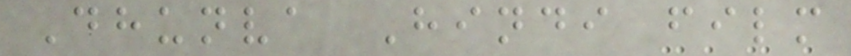Dhunva Hindi film
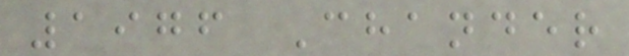1976 Chander
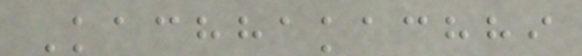Kachhakachhi
